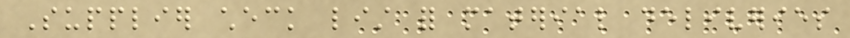Supplier check list for material deliveries
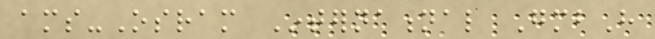ams-Osram International GmbH
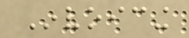Invoicing
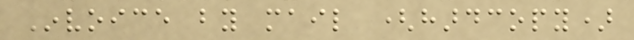Invoice by mail (hardcopy)
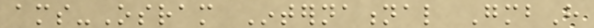ams-Osram International GmbH
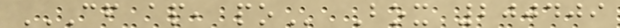CF AP, PO Box 200409
